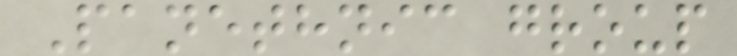Panethnic group
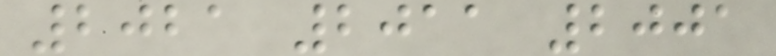2021 2011 2001
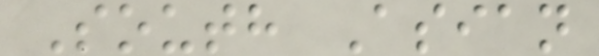South Asian
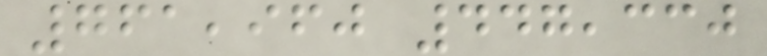761,960 447,330
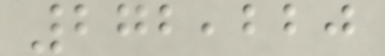272,220
